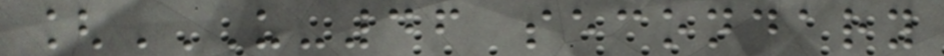[U-46 SECONDARY
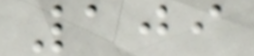109
